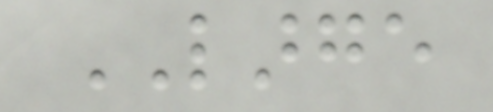LARGE
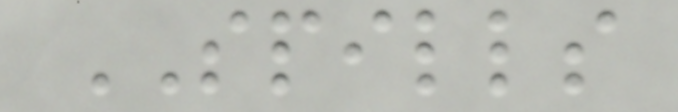SPILLS
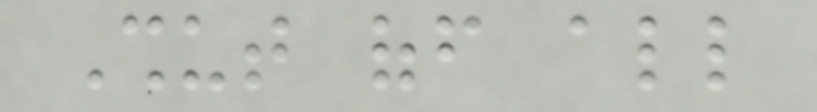Shut off all
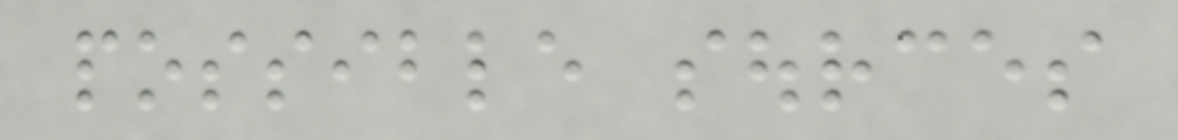possible sources
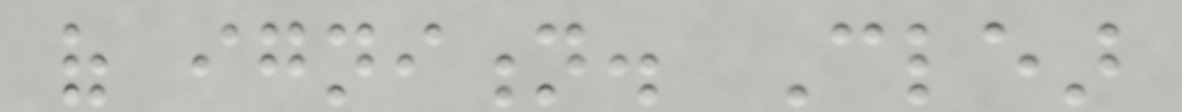of ignition. Clear
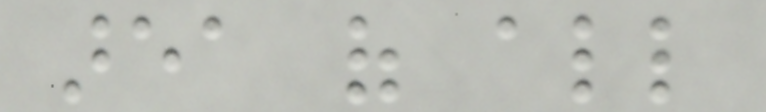area of all
